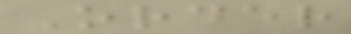Order
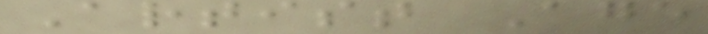Artist Age
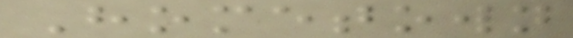Hometown
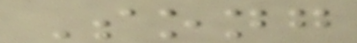Song
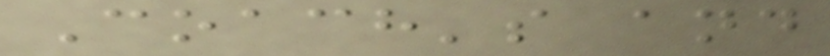Coach's and
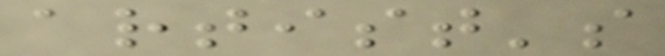artist's
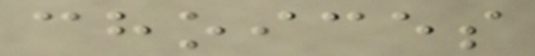choices
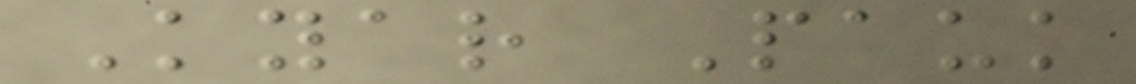Kyar Pauk
